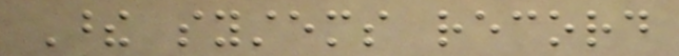These systems record
